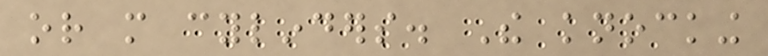or more cylinders. The knocking
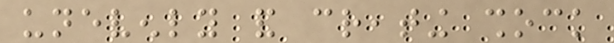unevenly and creating shock
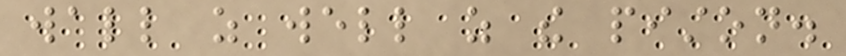wall as well as the piston.
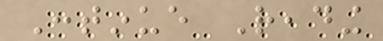Continue Reading
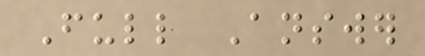Full Answer
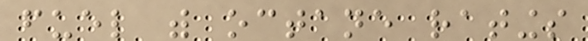fuel with octane ratings
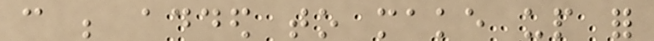can be added to make up for
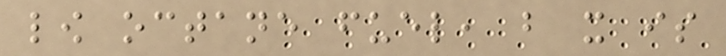low octane fuel, but it is
